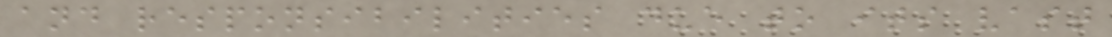and responsibilities due to its vast
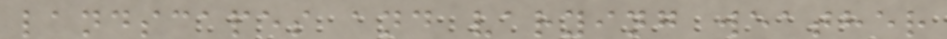landscapes and varying weather
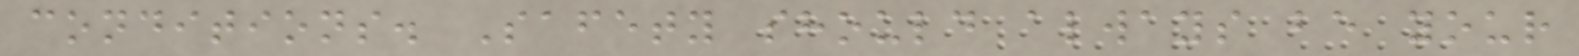conditions. Safety should always be your
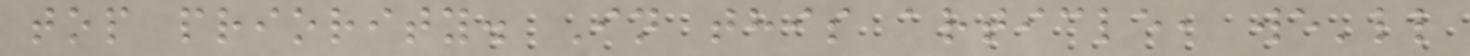top priority. In this article, we'll
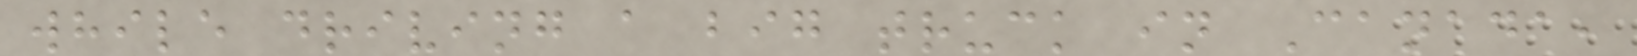while driving a big truck in Canada,
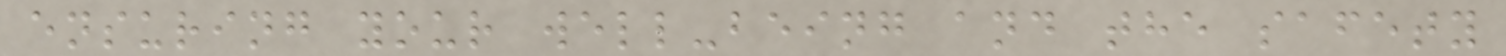ensuring your well-being and the safety
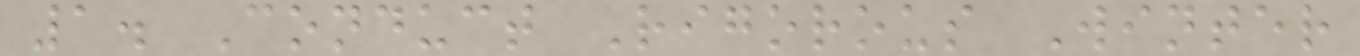1. Conduct Rigorous Winter
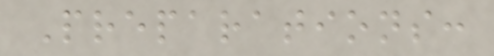Preparations:
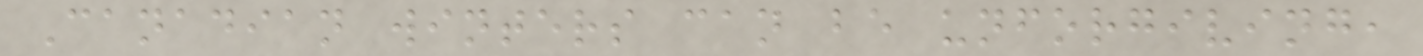Canadian winters can be unforgiving,
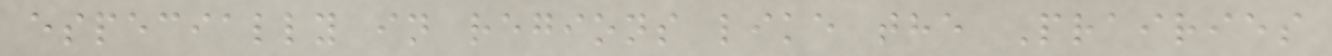especially in regions like the Prairies
